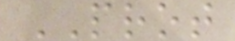PROT
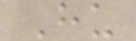Hu
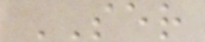SER
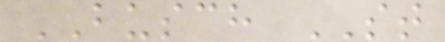BUSCH ST
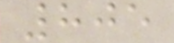805
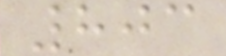803
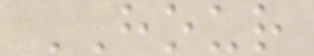HOUR
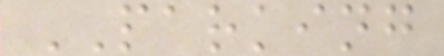PARKING
